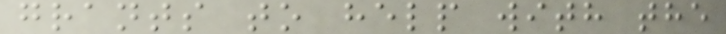grants to help with the
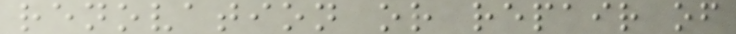renovation or repair of
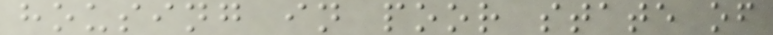housing in poor state of
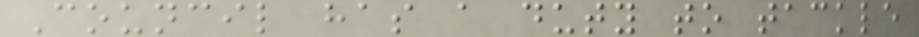Council has a duty to tackle
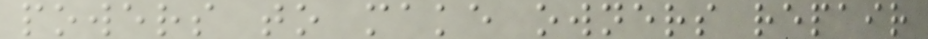powers to make owners repair
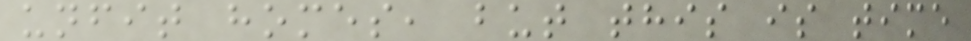unfit homes, but this is time
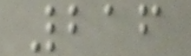216
